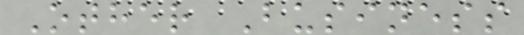Other Business
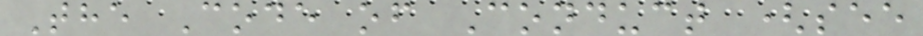The Code of Conduct (see
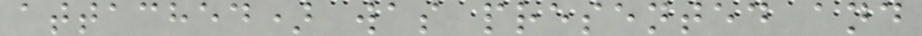attached) was presented and
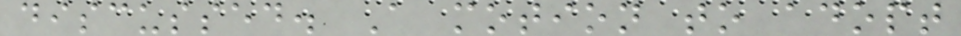discussed. A motion to adopt
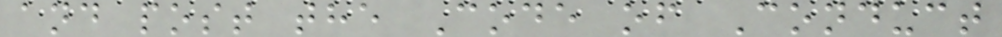and post the Code of Conduct
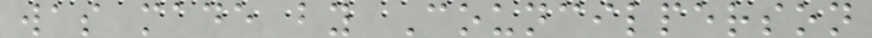was made by Councilperson
